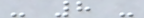- 8 -
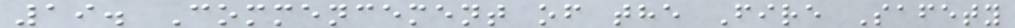19. Commencement of the Fire Safety
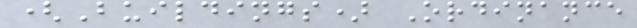(Buildings) Ordinance
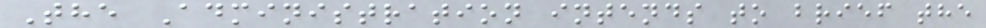The Administration intends to brief the
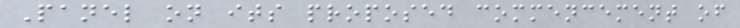Panel on its proposed commencement of
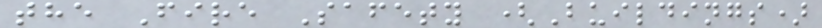the Fire Safety (Buildings)
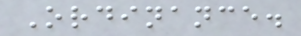Ordinance.
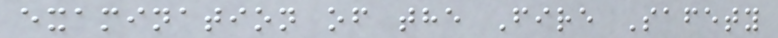examination of the Fire Safety
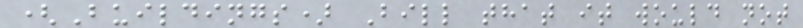(Buildings) Bill that it would not
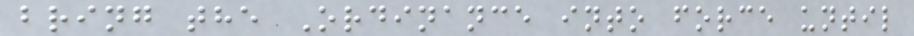bring the Ordinance into force until
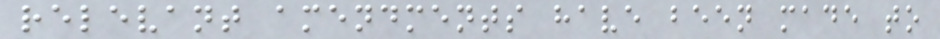relevant amendments have been made to
